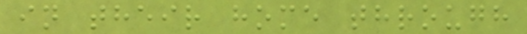in their home through
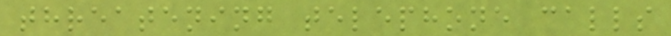threatening telephone calls
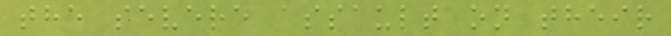the severe assault on their
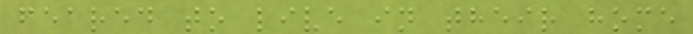feared to live in their home
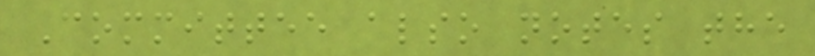Committee also notes the
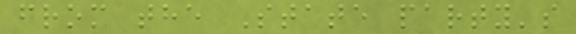from the State party's
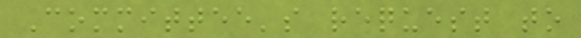Committee's request to
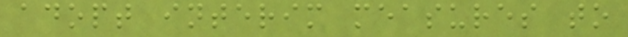adopt interim measures to
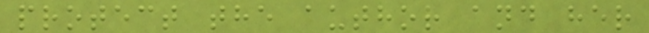protect the author and her
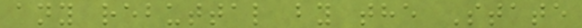any rebuttal by the State
